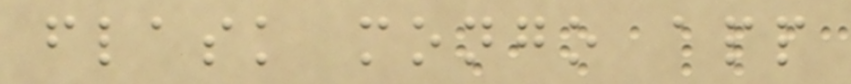flask mongo app
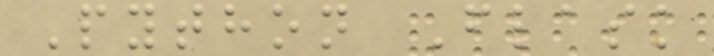Python Flask
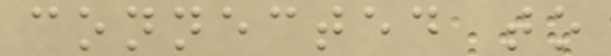connected to
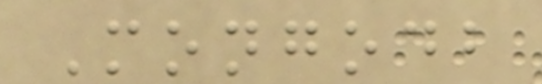Mongodb
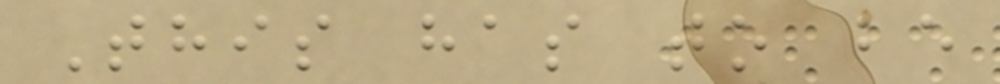This has to be
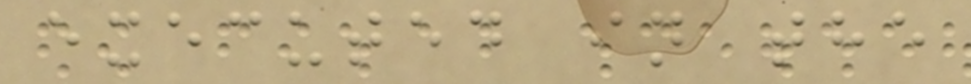executed in the
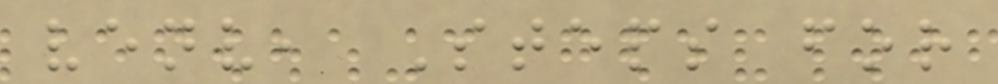venv, Steps for
